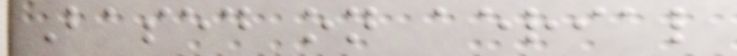Based on aerial
